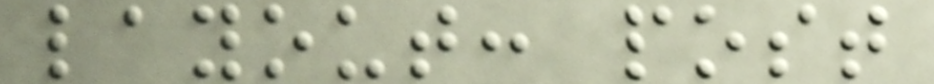layout: post
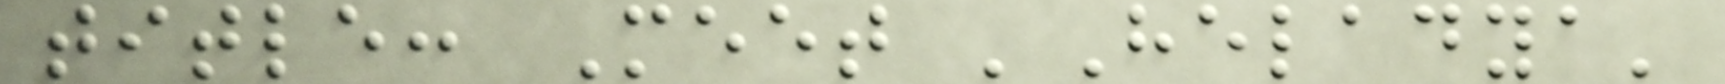title: Meet 'Heladya'
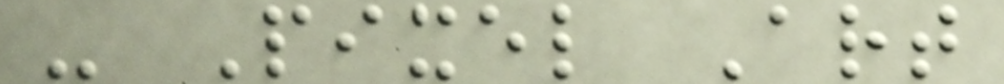- Pixel Art
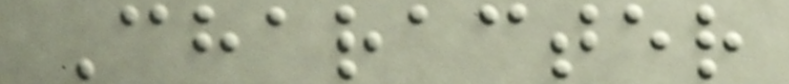Character
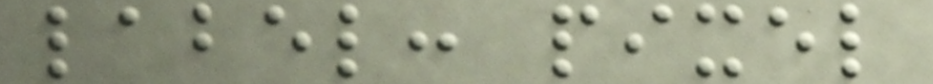label: pixel
